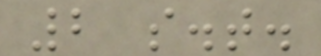2 s.t.
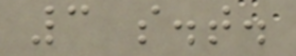3 s.t.
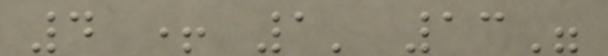4 + 1' 13"
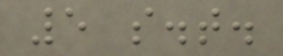5 s.t.
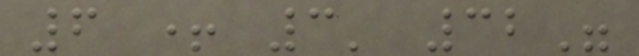6 + 3' 32"
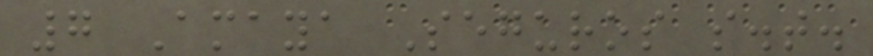7 Amaya Seguros s.t.
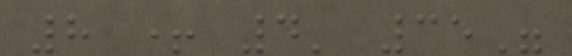8 + 4' 35"
